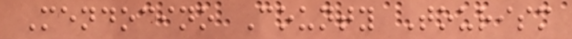Mendocino County Tourism
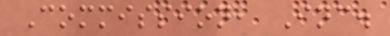Commission, Inc.
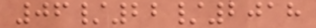06/22/2018
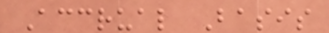Accrual Basis
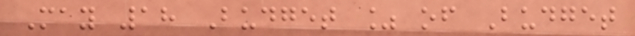May 18 Budget % of Budget
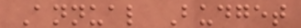Annual Budget
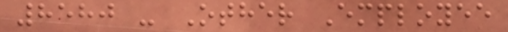8580 - Other Employee
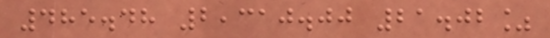485.48 2,310.00 21.02%
